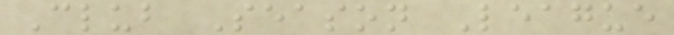Club Season League
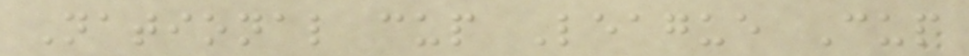National cup League Cup
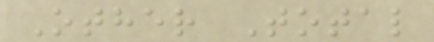Other Total
